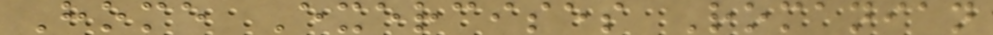Home Exercises Romanian
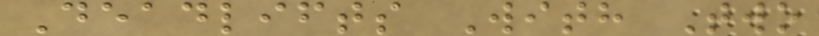Deadlifts With Two
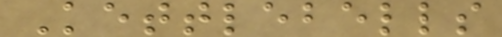Kettlebells
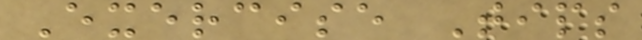Exercise Tips
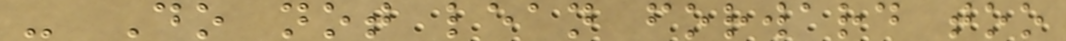- Do not lean forward too
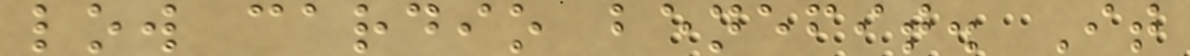low cardio benefit. It
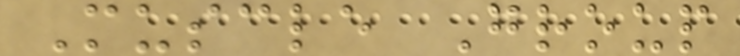Muscle Group
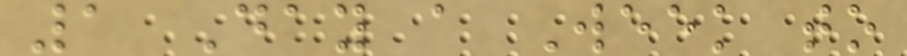1 Day a Week to
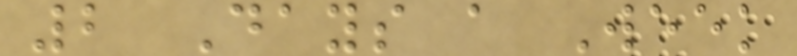2 Days a Week
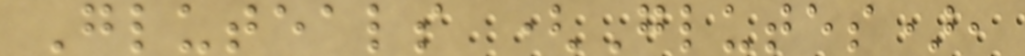Gluteals (Glutes),
